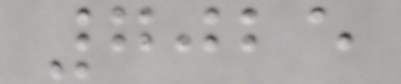7025
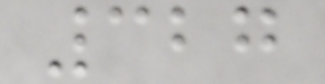327
